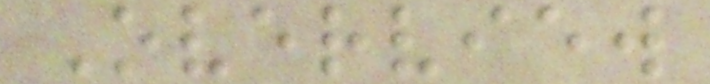Overview
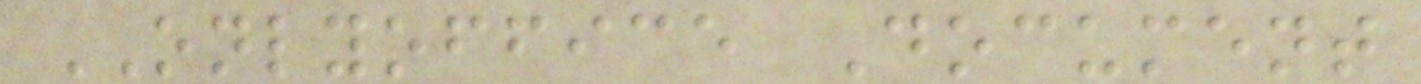ONLYOFFICE Document
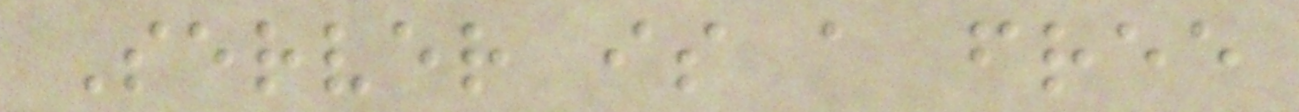Server is a free
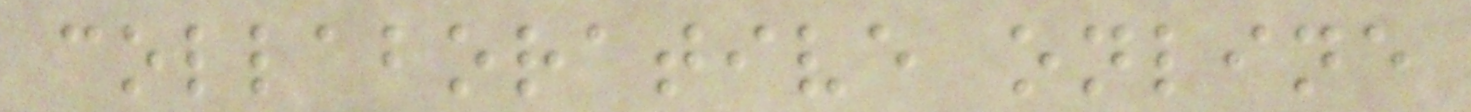collaborative online
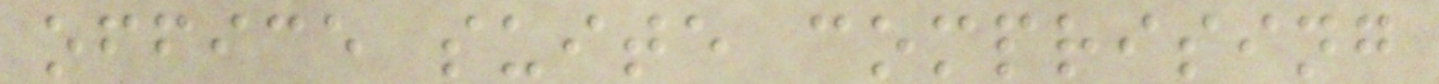office suite comprising
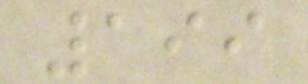199
